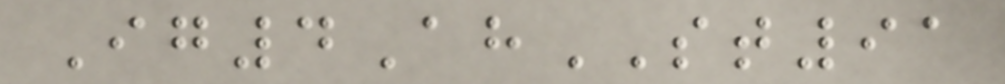Ig4AhST91
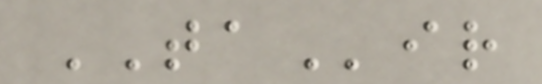TAir
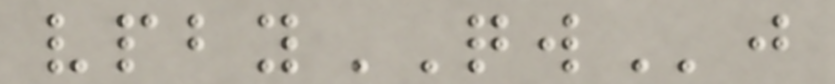vpbyQWj
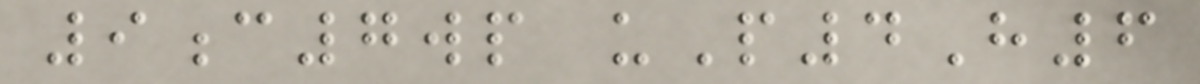9c7wp uP4H6
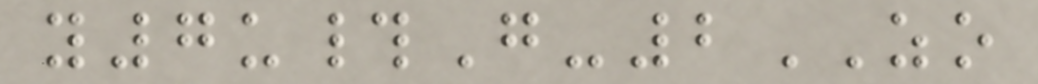y7u#G-2ZO
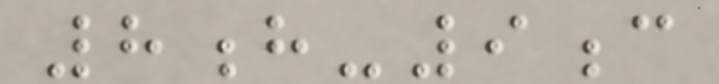8h-9c
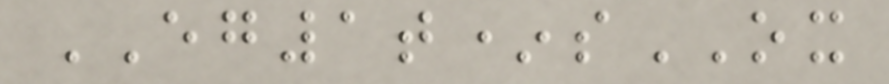EG1t*sOX
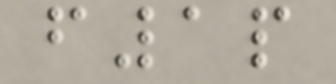f1p
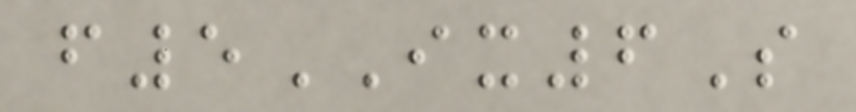f5IX6S
